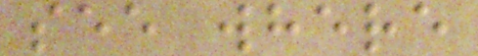see where
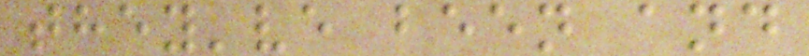they've been and
